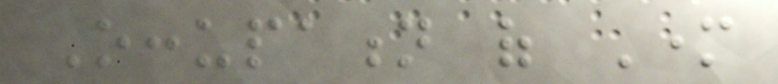Occupation of Mother
